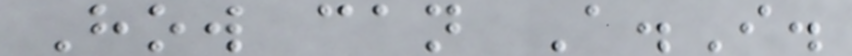How can A.I.
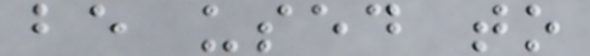be used to
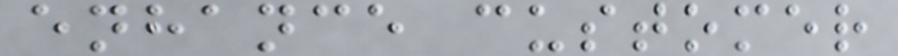enhance customer
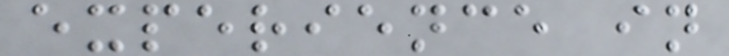experience in
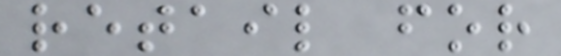retail for
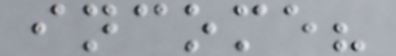income?
